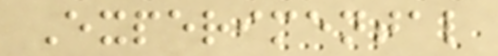Experimental
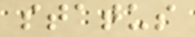status
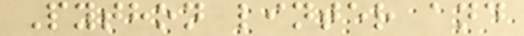Python linter and
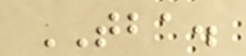TBA.
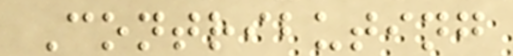Contributing
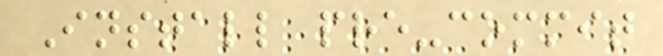Install pre-commit
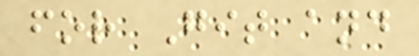for Git and
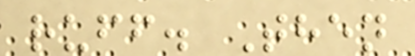ruff. Then
